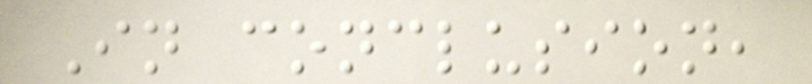In conclusion,
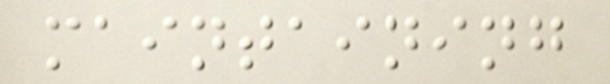maintaining
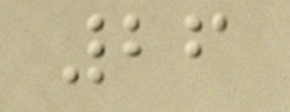26
